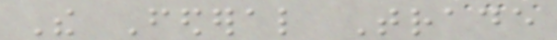The Federal Trade
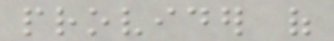provider of
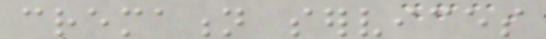cremation services
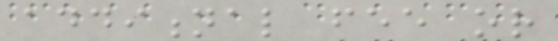additional fee or
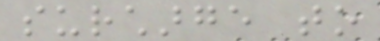surcharge to
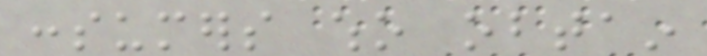consumers who obtain
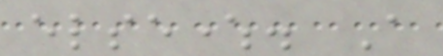elsewhere. A
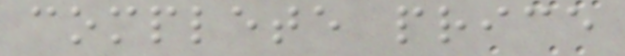complete price
